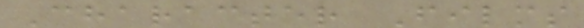Character Films
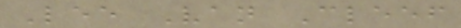Lee Van Cleef
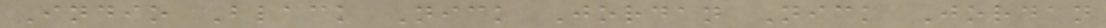Indio Black Nick Jordan Nick Jordan
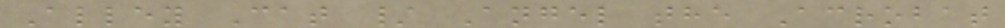Alley Cat / Angel the Acrobat
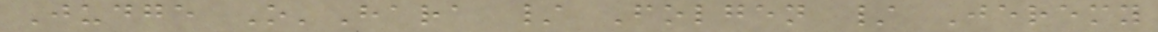Judge O'Hara / Folgen / Jeremy
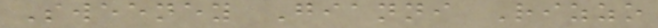Sweeney Gianni Rizzo
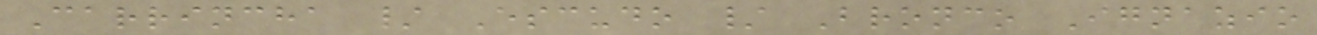Carrincha / Escudo / Bronco Ignazio
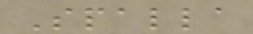Spalla
